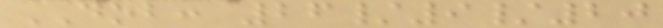DOB: 26/9/20
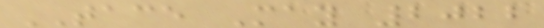TACE May 2022
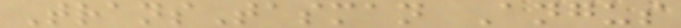TransTasman Angus
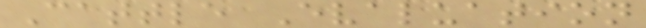Cattle Evaluation
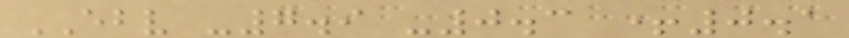EBV -7.9 -0.3 +0.1
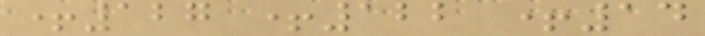+127 +122 +14
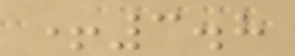+3.8
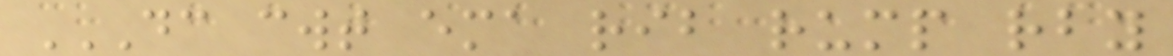DC CWT EMA RIB RUMP RBY
